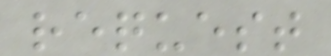request
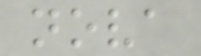nova
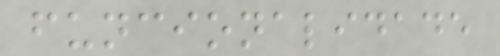funcionalidade
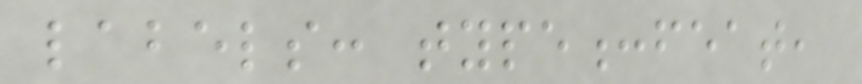labels: type:feat,
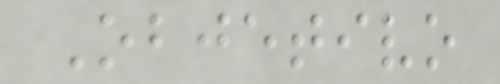Objetivo
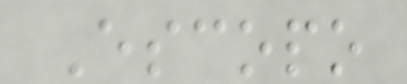Escopo
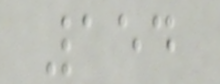154
